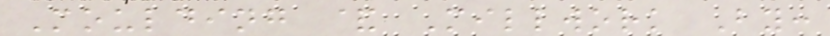Moulding & Millwork By:
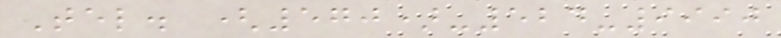Tel. (570)-524-9990
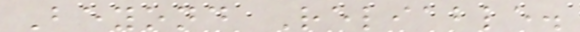Beyond Reliable.
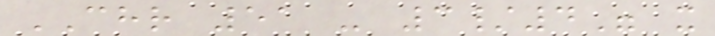CHR 51 - 3/4" x
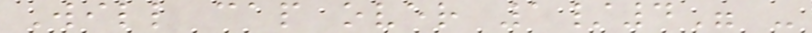Will cap over 1/4" -
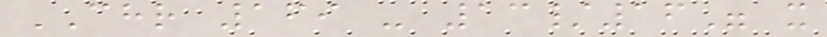CHR 169 - 13/16" x
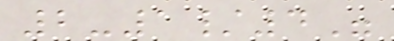2-1/4"
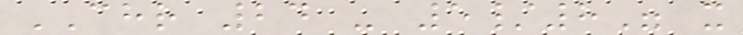CHR 24 - 5/8" x
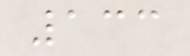133
